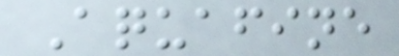Aquafine
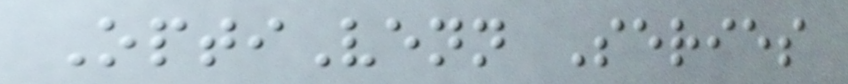OptiVenn Series
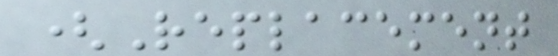(Replacement
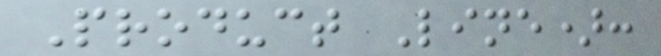Product Line):
